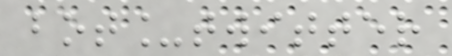bot_twitter
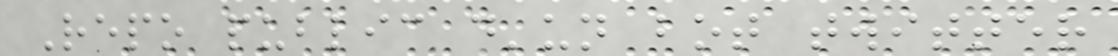Repo public d'un bot twitter
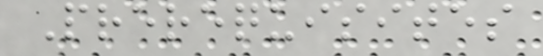Prerequisites
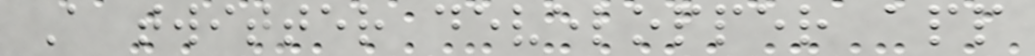A twitter developper app
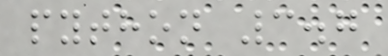python 3.7
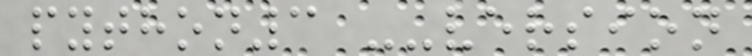python3 --version
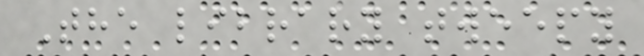The library tweepy
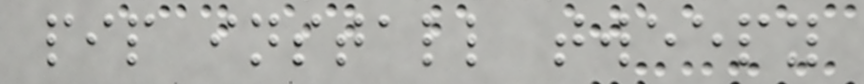pip install tweepy
